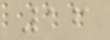16
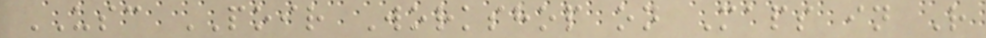USC POIR Workshop on Maps in R
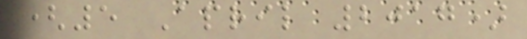(5 April 2017)
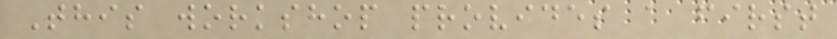This workshop provides a first
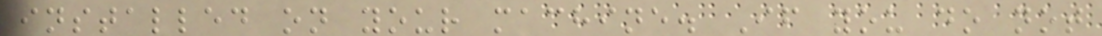installed on your machine. If you do not
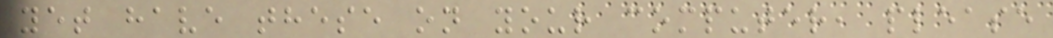yet have these on your computer, please
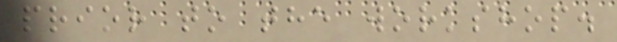prior to the workshop.
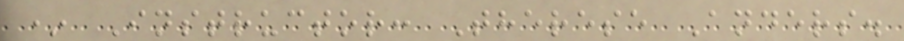* Instructor: Therese Anders.
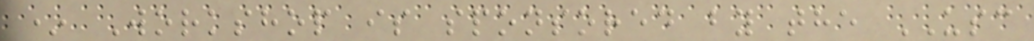* Workshop is sponsored by the USC
